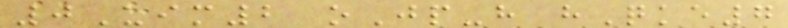0Uim2 oJp-h hQke7
